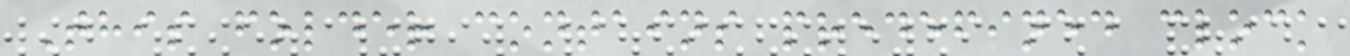This folder contains predefined clock
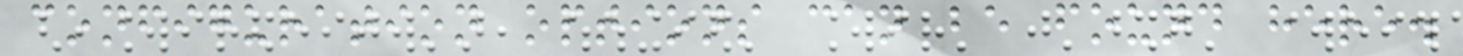configuration options can be found here.
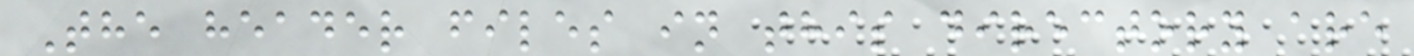The header files in this directory are
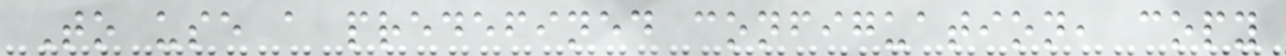To use a predefined configuation, copy
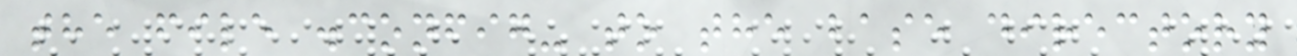the file .config- to the base directory
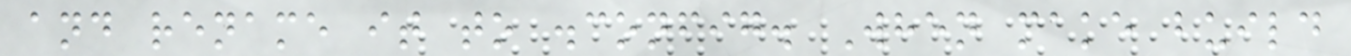and rename it to .config. When make build
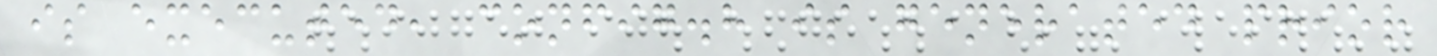is executed, config.h is generated prior
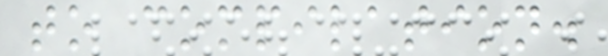to compilation.
